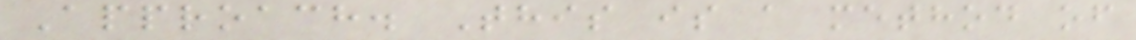Approach. This is a method of
